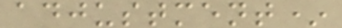adjustment*
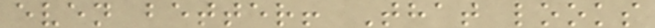even better! That looks
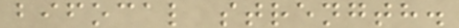bifocal strength.
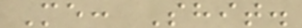Me: Shit.
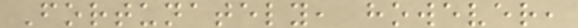Fortunately, however,
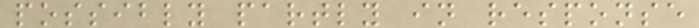possibly partly in response
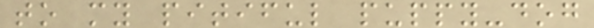to my pitiful puppy-dog
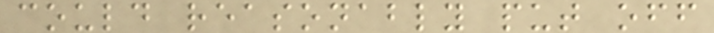could reasonably put off
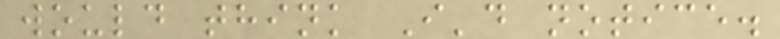would think I'd notice.
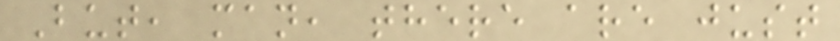But, man, there are just
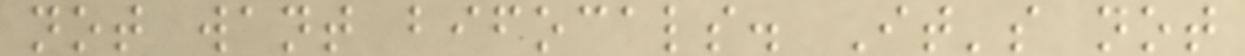not want bifocals. It's not
